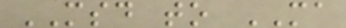MSD to MA
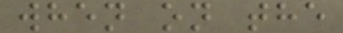when on the
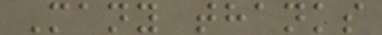Many thanks
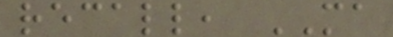recall, MA
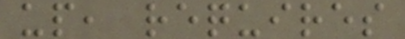up, requires
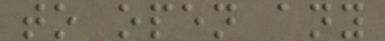to open any
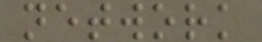network
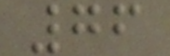76
